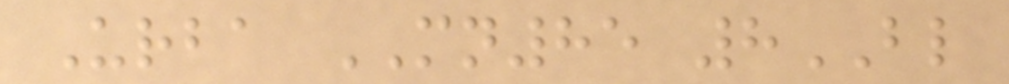Urba MN85 8BL
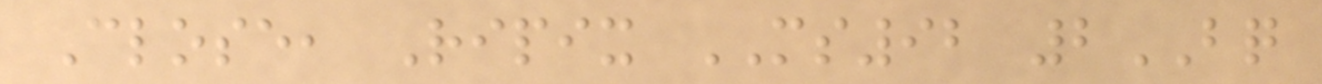Close, Ripix MS92 2BQ
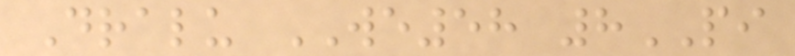Dralu WE58 8PI
